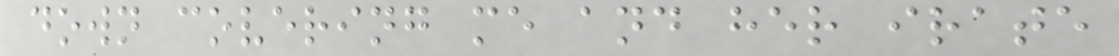down covering me and her irate
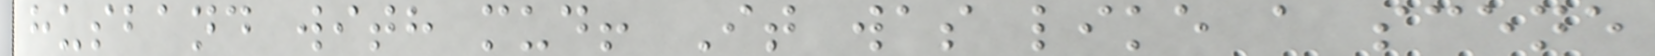husband with mud! It was like a scene
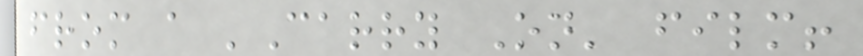from a 'Carry On' film!
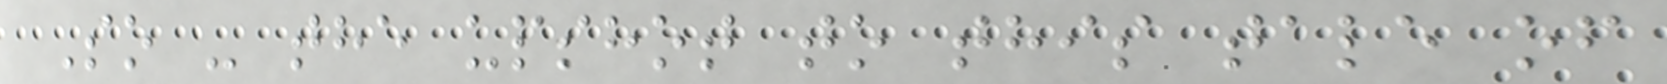So - the upshot to this tale of
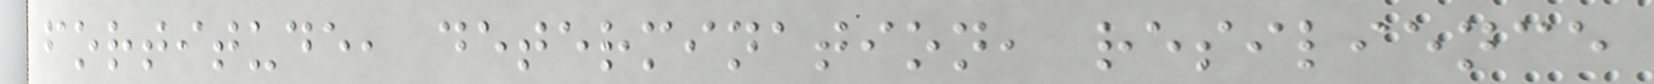fortitude, determination, resilience
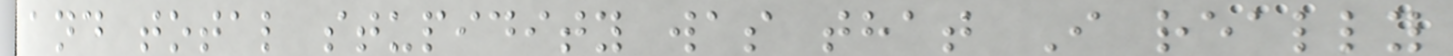and total stupidity was that I really
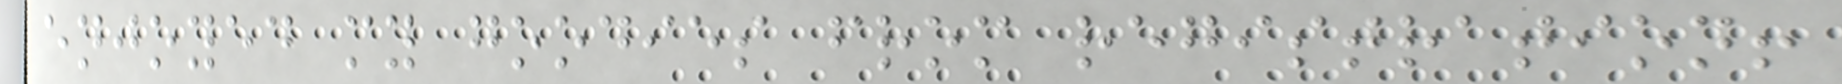enjoyed my goodies from registration!
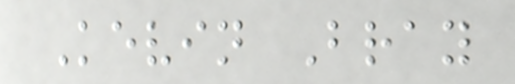Kevin Bray
